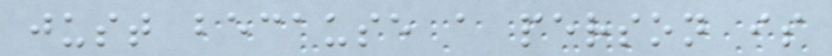just because a person is
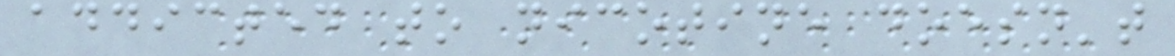addicted to nicotine doesn't
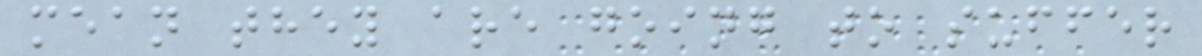mean they are going to suffer
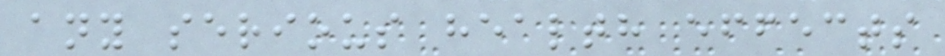any serious health effects
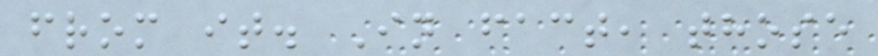from it. In fact, those
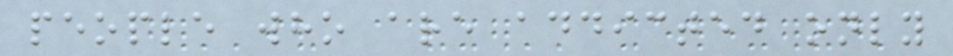people who are addicted only
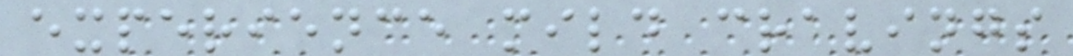experience mild cravings
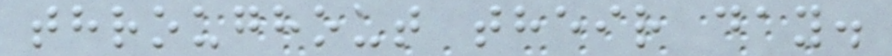throughout their day.
